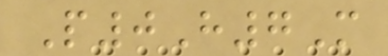P0H7M
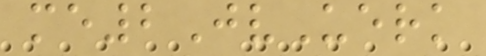me2JvUerk
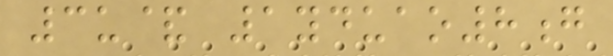3u& 1yduao8g
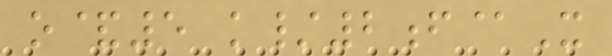o&5 k/2f@X
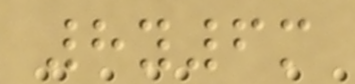8y6m
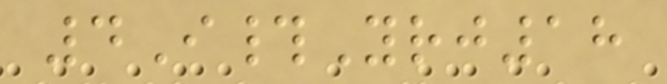4I#Yrj18
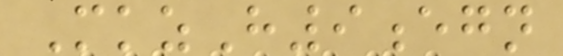MkzH9egn
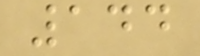144
